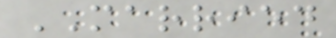MARRIED
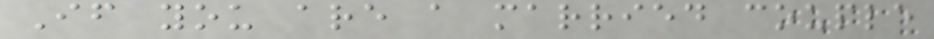If you are a married couple
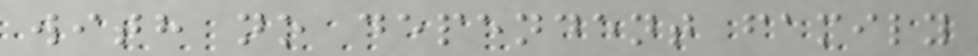with no dependent family
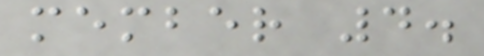member 4.
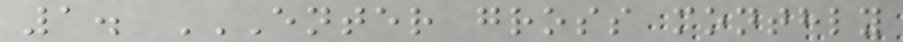1. ENTER GROSS MONTHLY
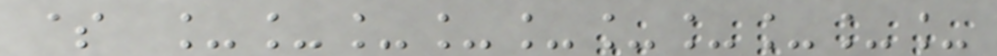$ __________
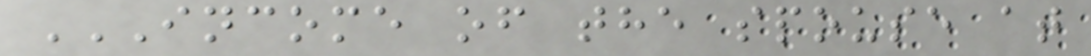INCOME OF THE SPOUSE AT
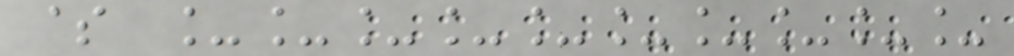$ __________
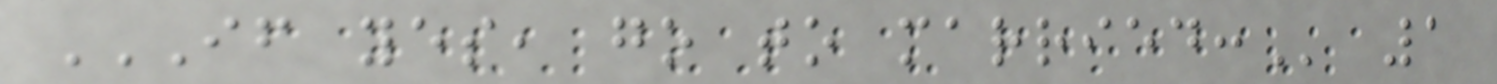IF YES, GO TO MARRIED: 1
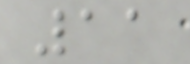11
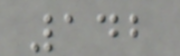142
